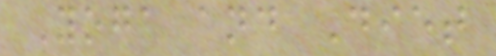Yoga and Diet
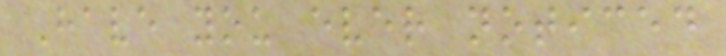Have you ever noticed
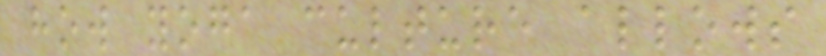how yoga culture allows
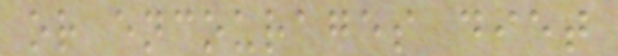or encourages diet
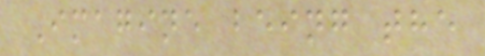Imagine being the
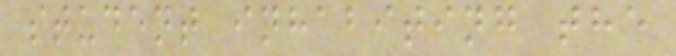student inhabiting the
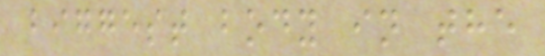biggest body in the
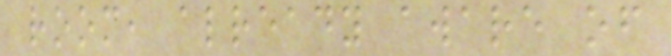room, already aware of
